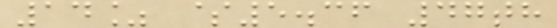14% $5.36 47th
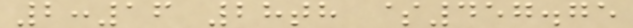2:16 28th $457.75
